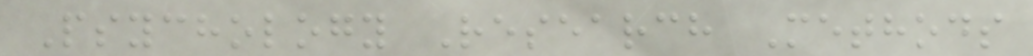Psychology Research Methods
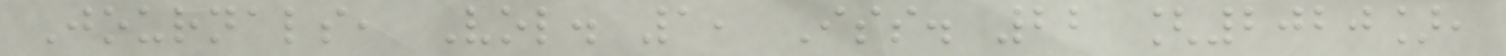Journals, Vol. 1, Iss. 22 [2020],
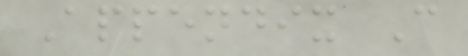Appendix C
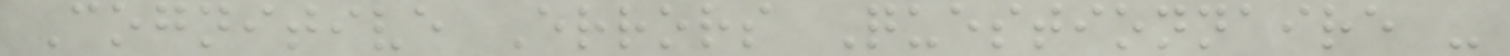Cognitive Errors Questionnaire -
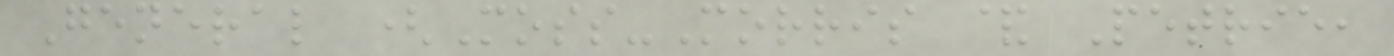General (Moss-Morris & Petrie,
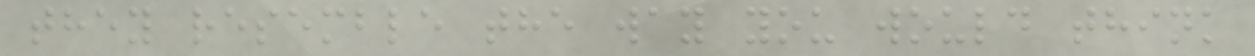they resemble the way you would think
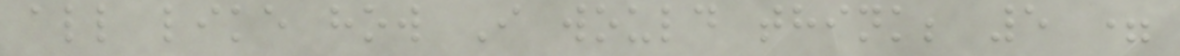all like how I would think; 5 =
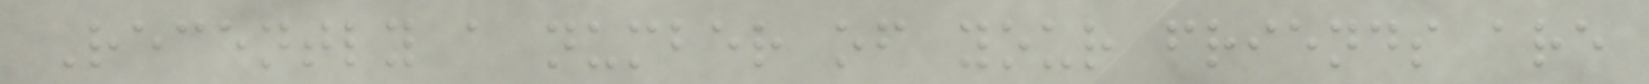Recently a number of your friends are
